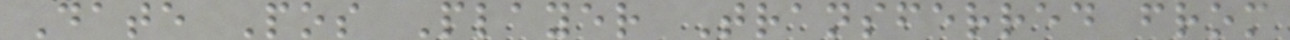Date Pos Player Transferred from
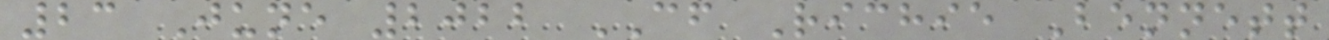23 June 2022 CF Richie Bennett
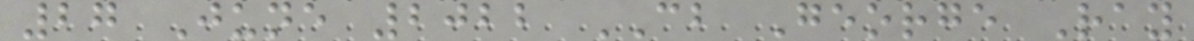27 June 2022 CB George Ray
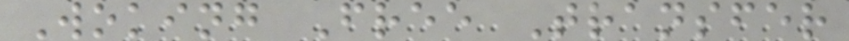Woking Free Transfer
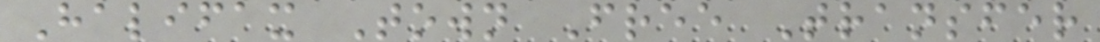Halifax Town Free Transfer
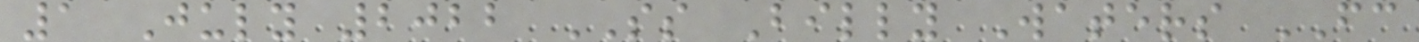1 July 2022 SS Billy Waters FC
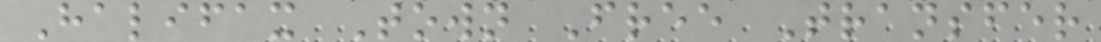Halifax Town Free Transfer
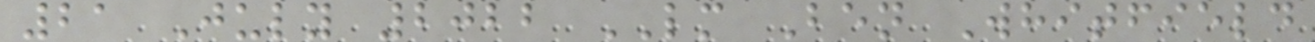21 July 2022 LM Ben Whitfield
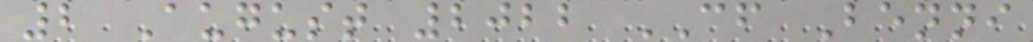2 August 2022 CF Benni
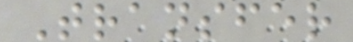Transfer
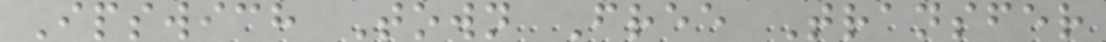Ipswich Town Free Transfer
